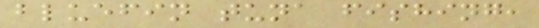bluefin tuna fishing,
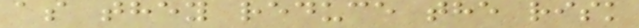as they reduce the risk
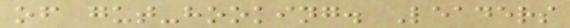of gut-hooking. Leaders
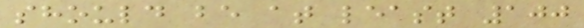should be at least 100
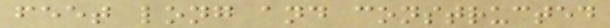feet long and constructed
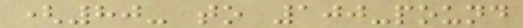(80- to 100-pound
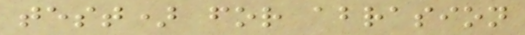test) for abrasion
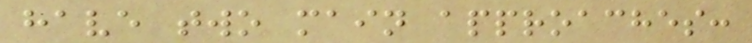have two main approaches:
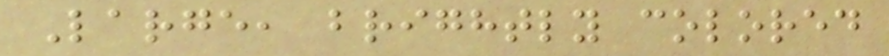Large, brightly colored
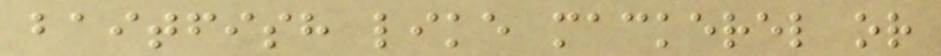baitfish like mackerel or
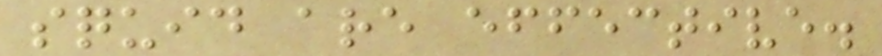squid are effective.
